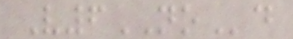V6NOd
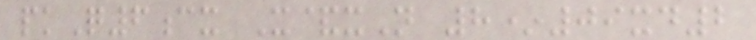pkQ6cx X&xN 8*09xd2
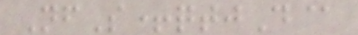NfS+qtjD@
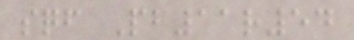sqf Pb11r54
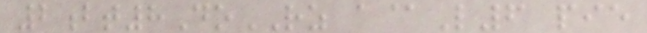2bt8DoRZ a@L6 pie
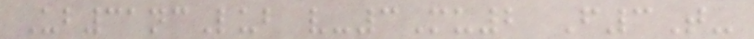Ub31ncLub v-3Mu2 F3T-
